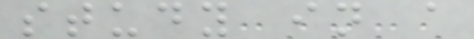study in a
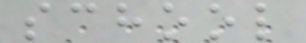school
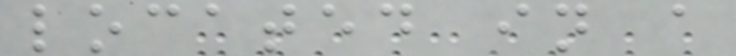located in a
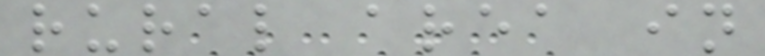rural area in
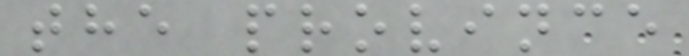the province
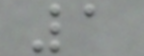1
